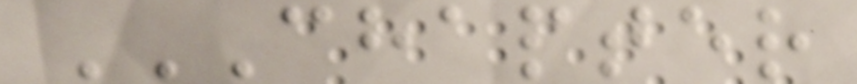CHAPTER
